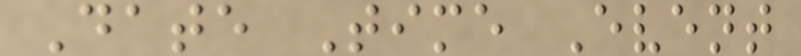Date Time Event
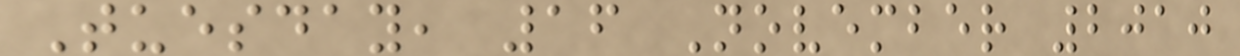Tuesday, 16 November 2010
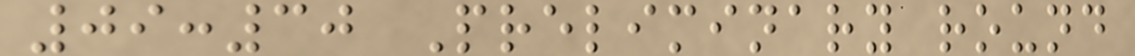09:30 Preliminary round
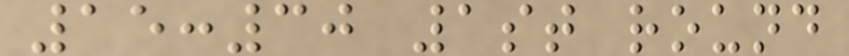15:30 1st round
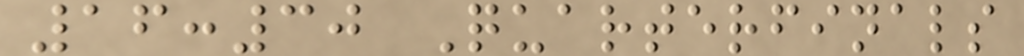16:30 Quarterfinals
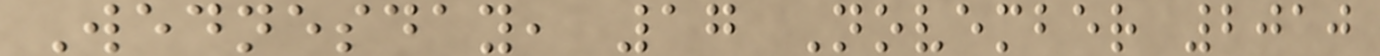Wednesday, 17 November 2010
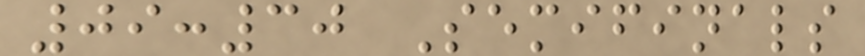09:30 Semifinals
